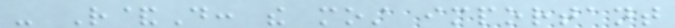- R&D: the most important
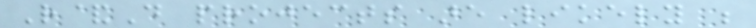R&D projects are likely be
